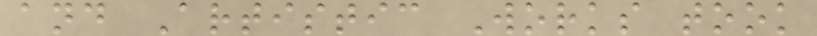and Artistic Works took
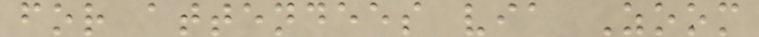for attendees via Zoom
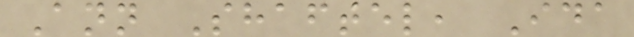Ann Shaftel, Ida
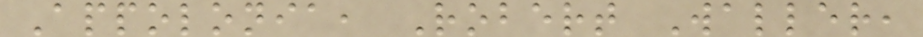Appolonia, Robert Waller,
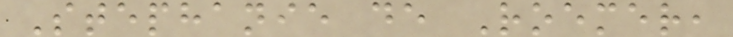Stephanie de Roemer,
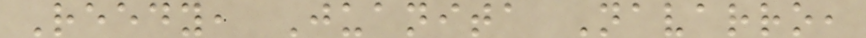Reedy, Juanita Navarro,
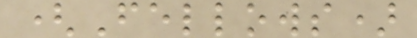(Fellows)
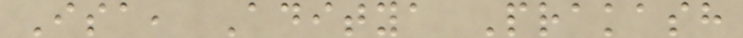Isa, Aditya Prakash
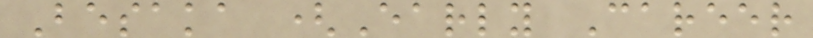Besaka (Early Career
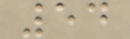54
